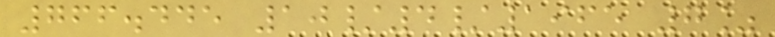766.445 10/4/1965 7%
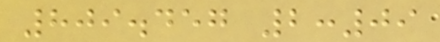809.457 2:09
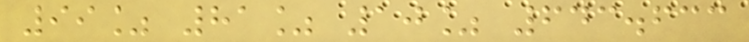99% 81% 10% 643.633
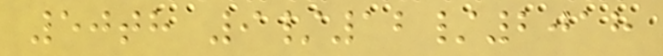50th 9/12/2018
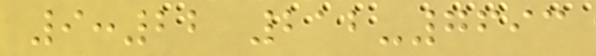9:22 212-7693
